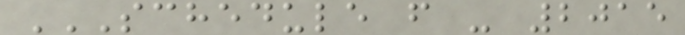SCHEDULE F - 2015
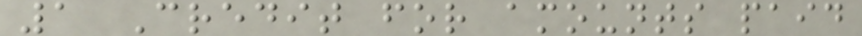1 Credit for amounts paid
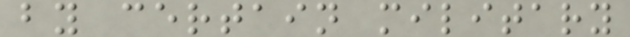by certain military
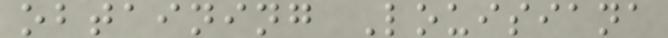obtaining Louisiana
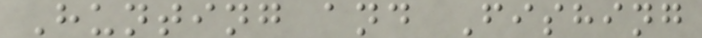Hunting and Fishing
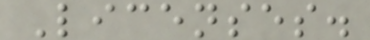Licenses.
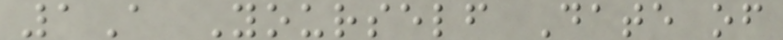1A Yourself Date of
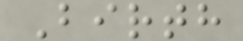Birth
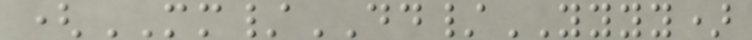(MM/DD/YYYY)
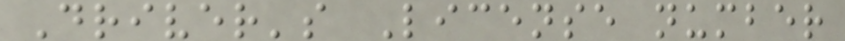Driver's License number
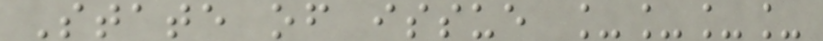State of issue ____
